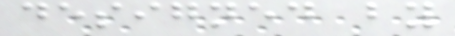designed by
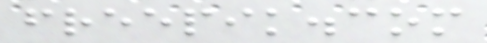freepik.com
